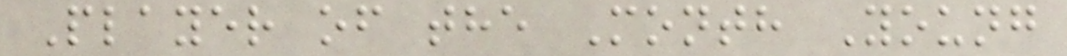Player of the Month Young
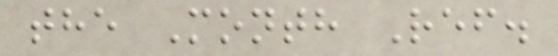the Month Ref.
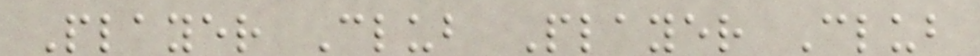Player Club Player Club
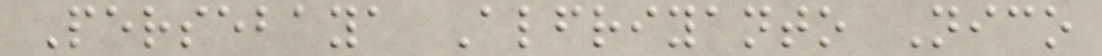Persebaya Alfriyanto Nico
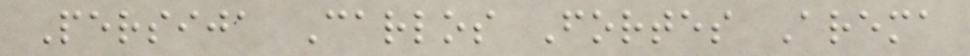Persija Carlos Fortes Arema
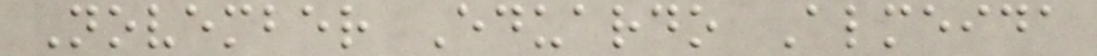November Eduardo Almeida
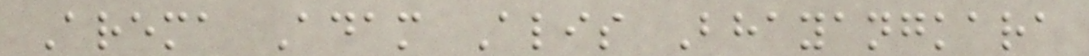Arema Adam Alis Bhayangkara
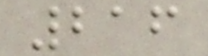216
